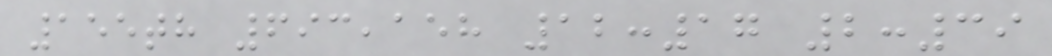155th 693,158 12:17 2:39
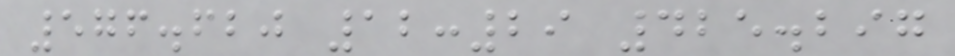576.620 12:29 425.297
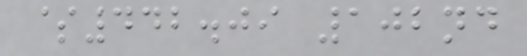$442.09 102nd
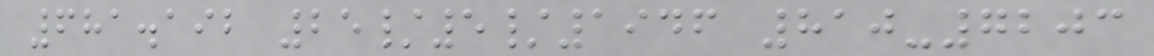681.192 25/5/1946 810-7203
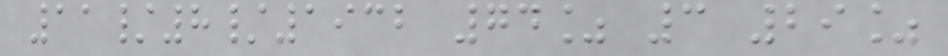11/8/1932 74% 3 29%
